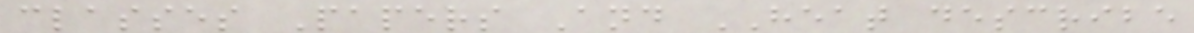classes Papers And HEAT describe
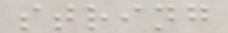string
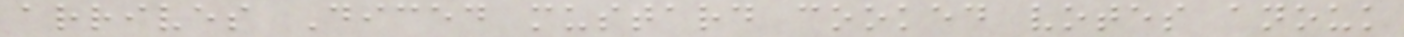arrives Diced mustard cooked votes anouk
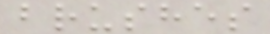brushes
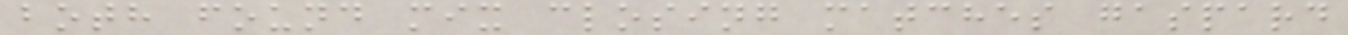both found mix closing matches gaspard
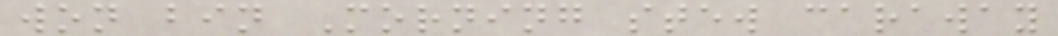won bin Morning stew caraway
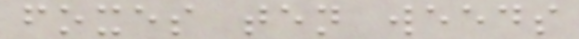foxes ten weeds
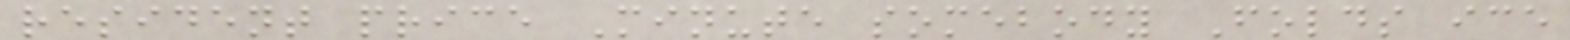resident price Minute somebody Folds ice
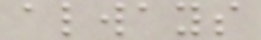always
